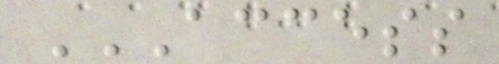ACCESS
